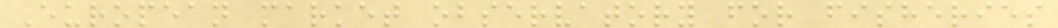European market observatory for fisheries
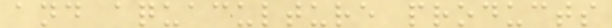and aquaculture products
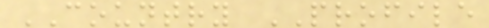COUNTRY PROFILE
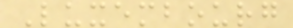Luxembourg
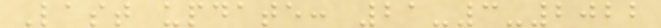Last update: 21-3-2022
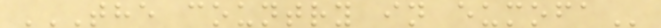THE COUNTRY IN EUMOFA
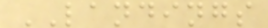LANDINGS
